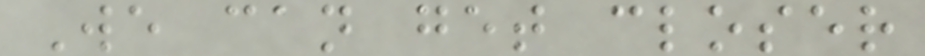We can get closer
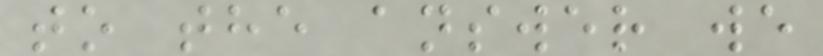to the answer we
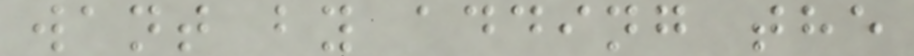want by adding the
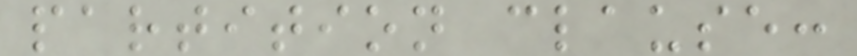partition clause:
